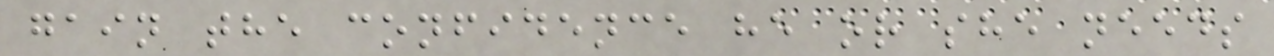gain the confidence he or she needs
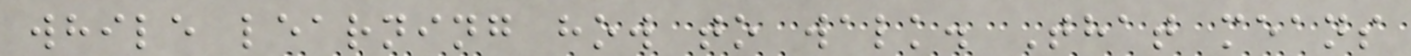while learning how to walk. That means
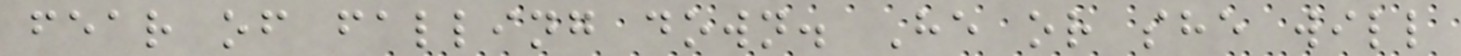fear of falling down. He or she will
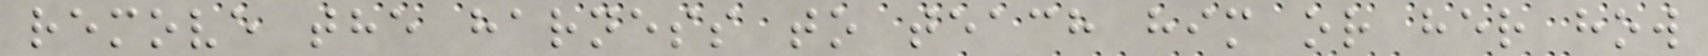remove the harness to teach him or her how
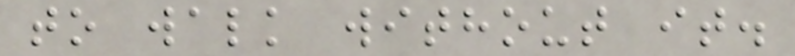to walk without it.
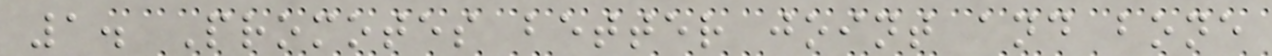1. Promotes better joint and bone
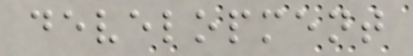development
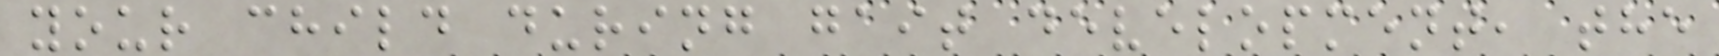your child during gait development, the
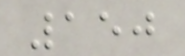150
